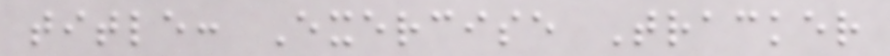title: Exercise Tracker
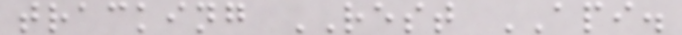tracking REST API.
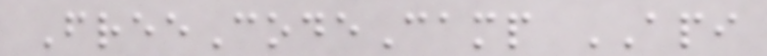FreeCodeCamp API
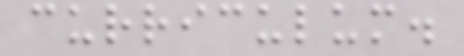curriculum.
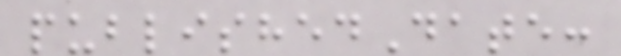publishedDate:
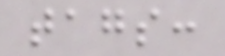tags:
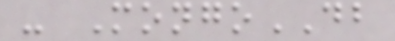- MongoDB
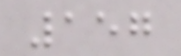157
